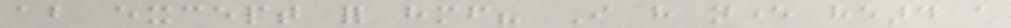about except for himself? I have never heard a
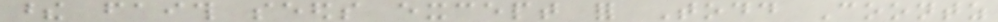these faith seeds except for Todd Coontz
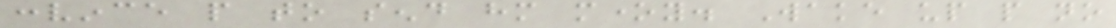convince people to send him money. Wake up people no
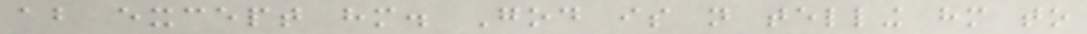about except him. God is not telling him to
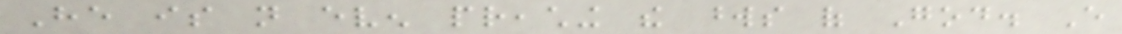He is not even preaching the words of God. Every
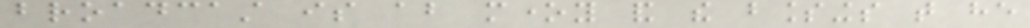broadcast is about money and the blessings that he
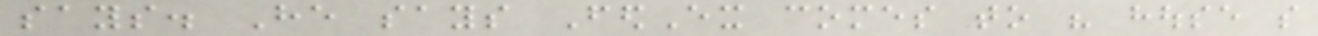says. He says FedEx comes to his house so
